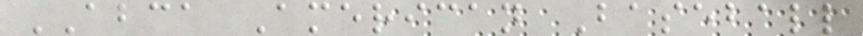ABCA American Baseball
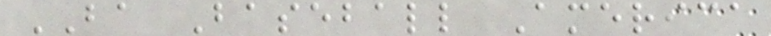BA Baseball America
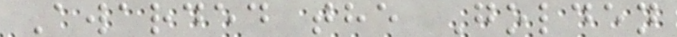Awarded the Golden
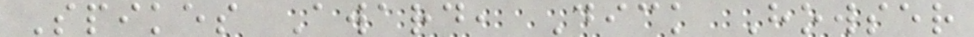Spikes Award, Dick Howser
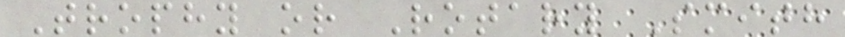Trophy or Rotary Smith
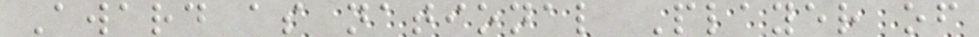Award as national Player of
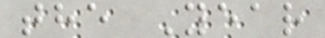the Year
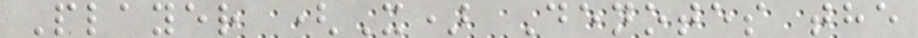Player (X) Denotes the
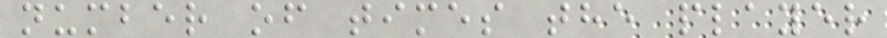number of times the player
